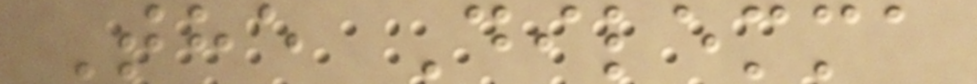The Dilemma
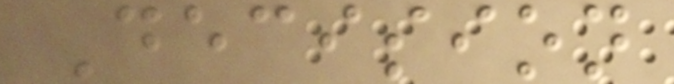Decision
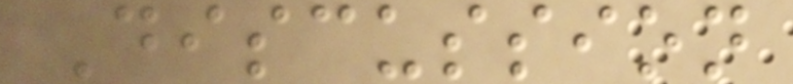Discussion
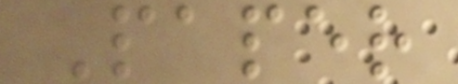Paper
